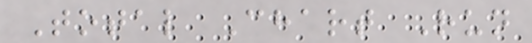Total Chart Run
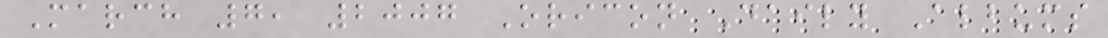March 7, 2007 Oricon Daily Albums
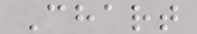Chart
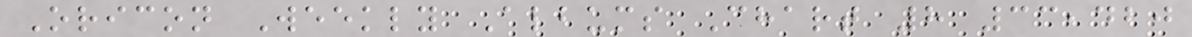Oricon Weekly Albums Chart 8 33,420
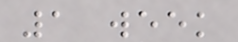1 week
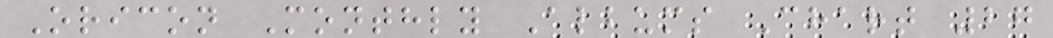Oricon Monthly Albums Chart 27
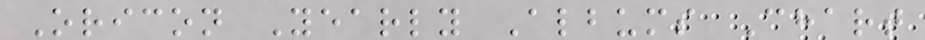Oricon Yearly Albums Chart
